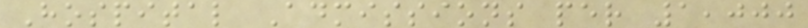Hospital Admissions per 1,000
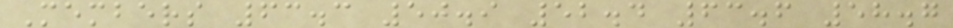Members 63.3 50.9 52.4 63.6 58.7
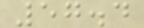57.4
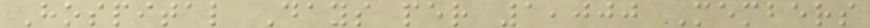Hospital Days per 1,000 Members
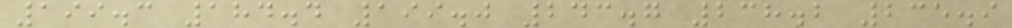199.3 184.4 199.0 243.7 238.2 235.9
